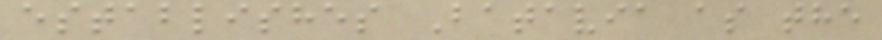establishes Batavia as the
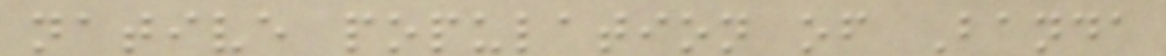native population of Banda
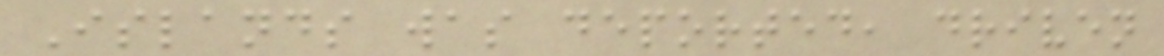Islands was deported, driven
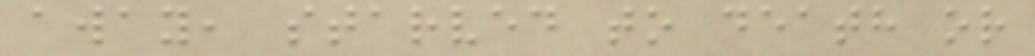away, starved to death or
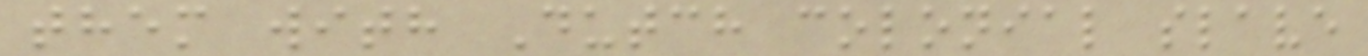them with Dutch colonial slave
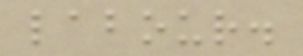labour.
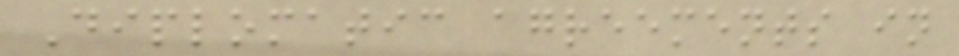Diplomatic agreements in
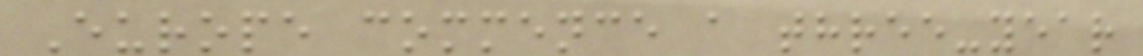Europe commence a three-year
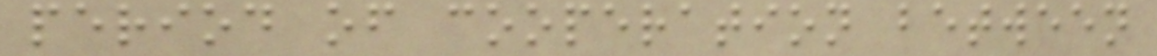period of cooperation between
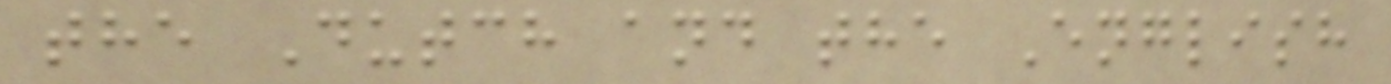the Dutch and the English
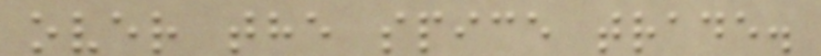over the spice trade.
